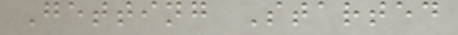Getting Started
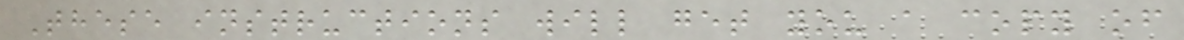These instructions will get you a copy of
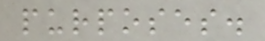purposes.
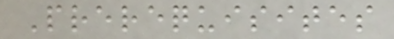Prerequisites
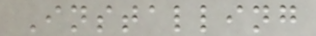Installing
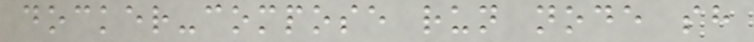docker-compose run node sh
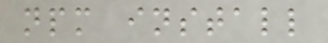npm install
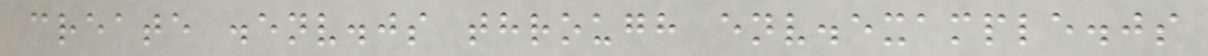create .env.js through env.example.js
